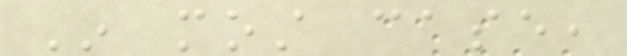In most case,
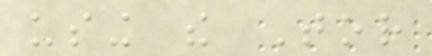using the Tor
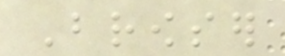Browser
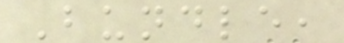Bundle,
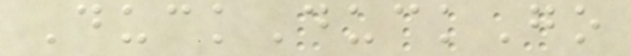DuckDuckGo
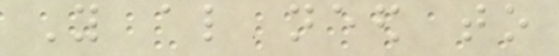You also need to
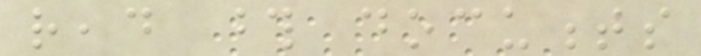read those documents
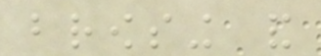browsing and
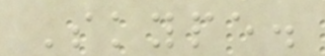Skype.
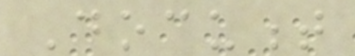Document
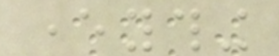everything
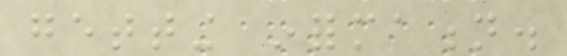getting information.
